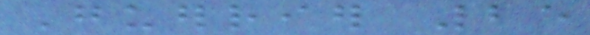Guerrier 25
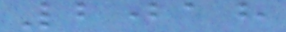2018
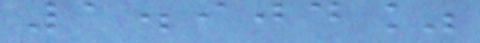1.904%
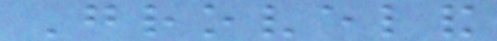Groveland
